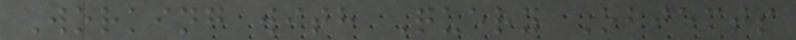Working with Query Objects
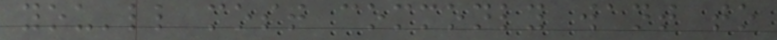you'll most commonly want to
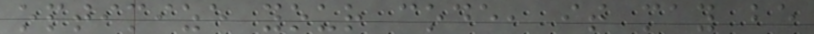optimize your code, it may be
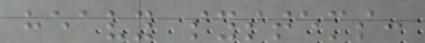heavy systems:
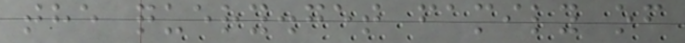the query.get family of
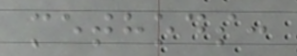methods:
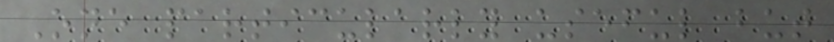One particularly useful but
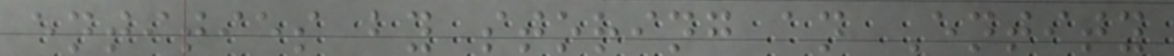entities by storing an Entity
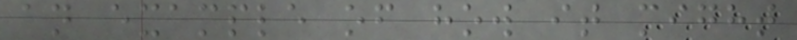an example of how it might
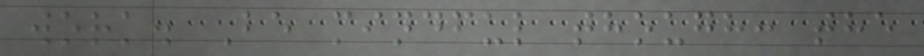work. Be mindful though: the
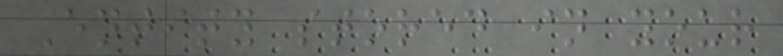Entity stored in your
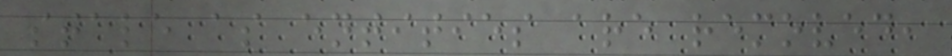stale as entities are removed,
